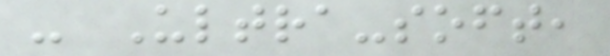- Ultra-soft,
